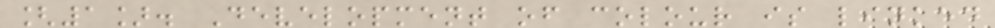[1]. Development of colour is linked
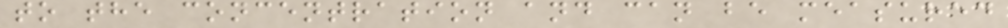to the concentration and can be measured
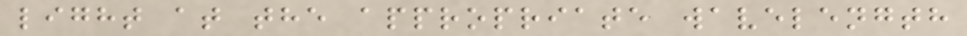light at the appropriate wavelength
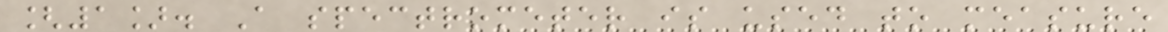[1]. A spectrometer is used to measure
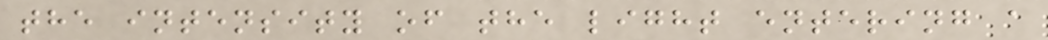the intensity of the light entering a
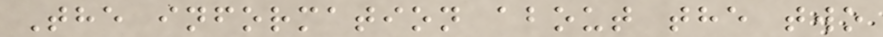The information about the two
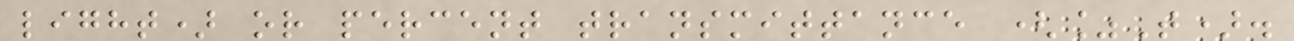light) or percent transmittance (%T).
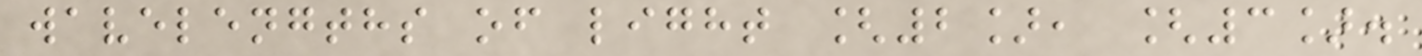wavelengths of light [2], [3].
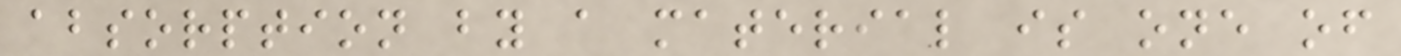absorption by a material is one of
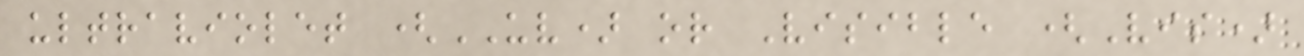ultraviolet (UV) or Visible (Vis)
